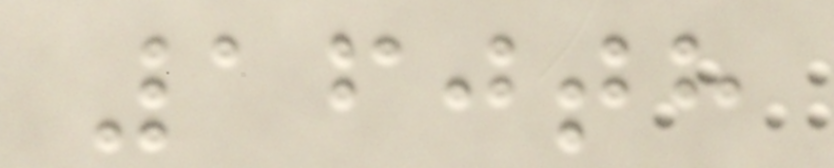160th
